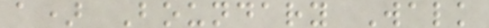a) Boundary Walk
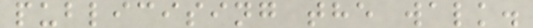publicising the walk.
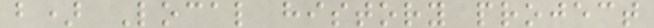b) Local history project
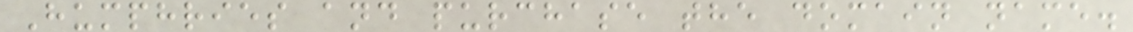Humphries and purchase the domain name.
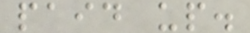paid up.
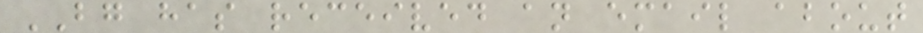BG has received an email about
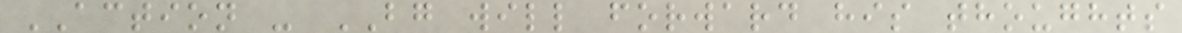ACTION - BG will forward his thoughts
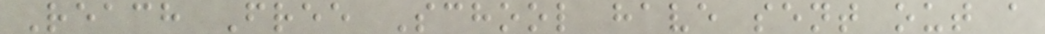Reach Free School have sent out a
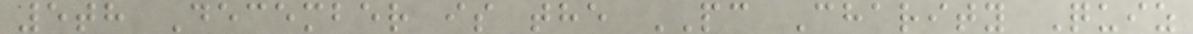5th December is the PC Charity Quiz
